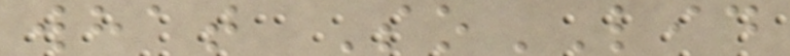what SoLID
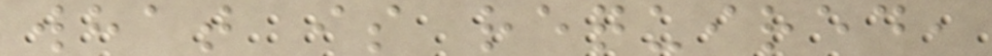what is required,
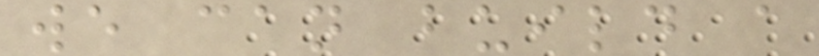we can build a
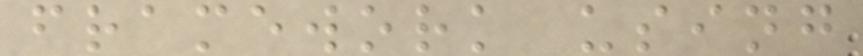framework using
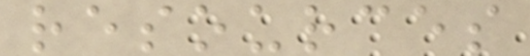resources
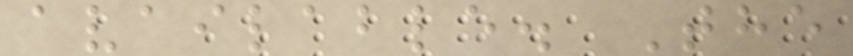available. The
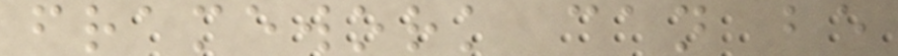framework can be
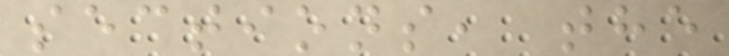sections, the
